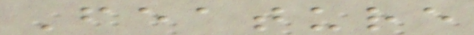Feature
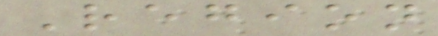Region
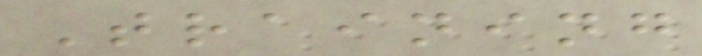Training
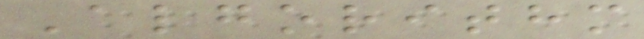Algorithm
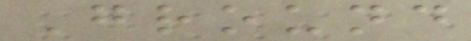Ground
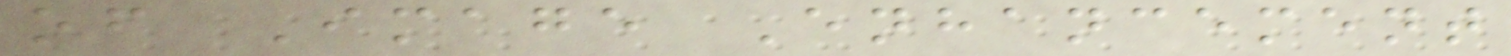of Image Enhancement
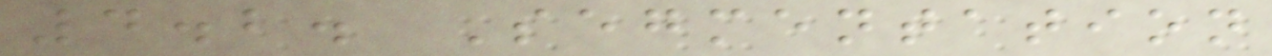4.2. Segmentation
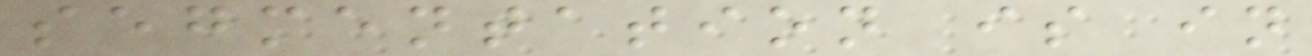segmentation is in
